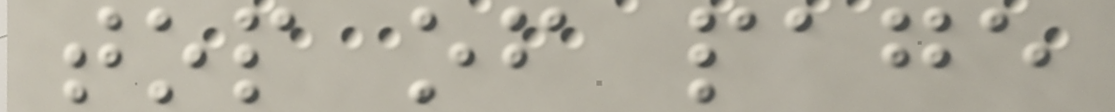top of page
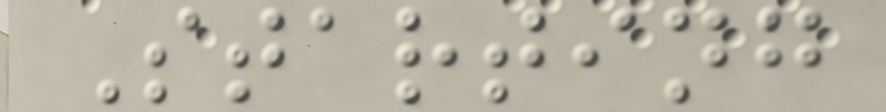Starting
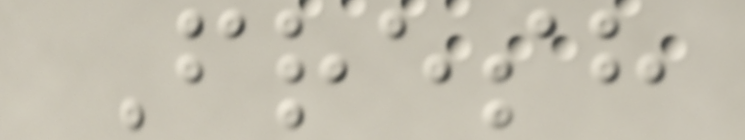Fresh
